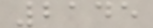2145
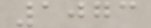1073
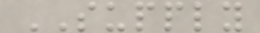SUPPLY
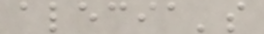alecia's
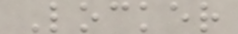Locker
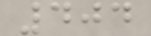404
